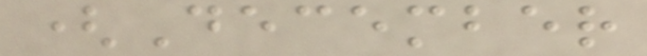(December
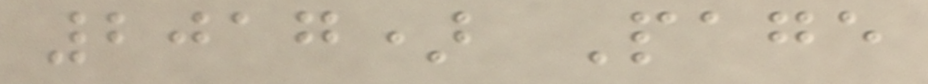2017) Page
